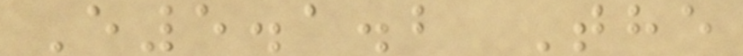E5.1.2 The
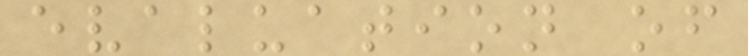evaluation of
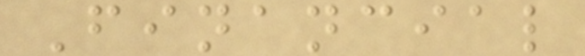Financial
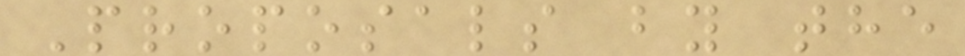Proposals by the
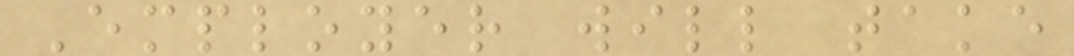Employer will take
